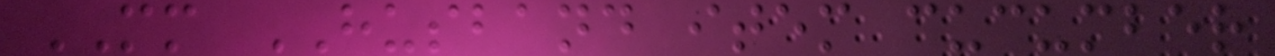MM HUSBAND item cucumber
